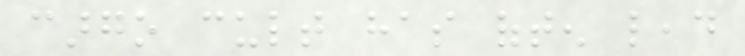cargo cult has often lead
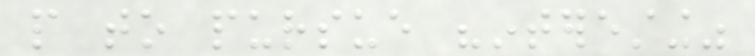people to pursue "interesting"
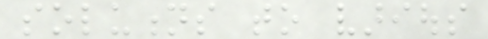solutions to various
